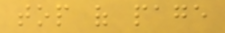top of page
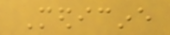Medicine
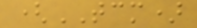(TCM)
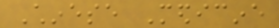Chinese Medicine
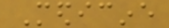Medicine
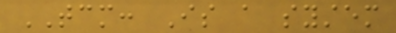TCM: Is a system
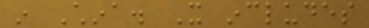in China. It includes
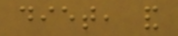diet, and
